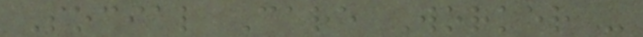Social Care Worker -
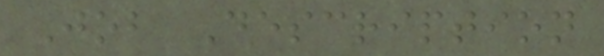Job Description
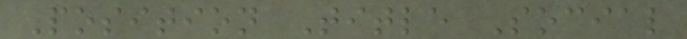Position Title Social
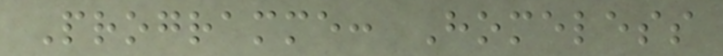Programme: Homeless
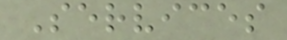Services
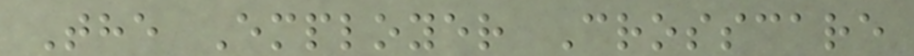The Employer Crosscare
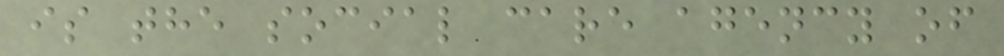is the social care agency of
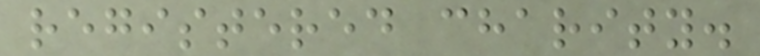registered charity.
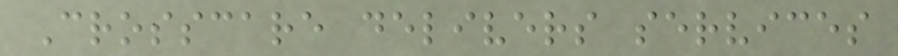Crosscare delivers services
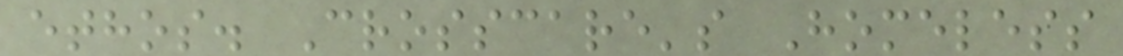ethos. Crosscare's Homeless
